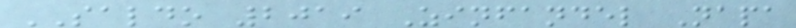SALDO 2019 Zinfandel Napa
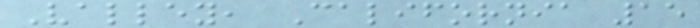Valley, California 15
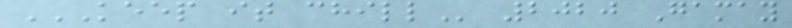KEEP IT CHILL 2020 Gamay
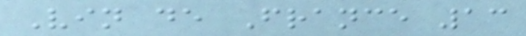Vin de France 13
